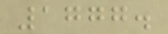1777.
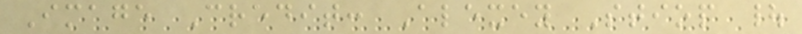Image Credit: Alexey Stiop |
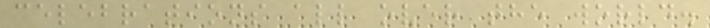celebrations all over the world.
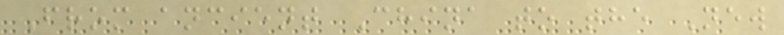From ancient China to the New
